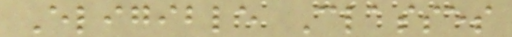Eligible Classes
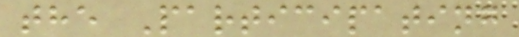the Participating
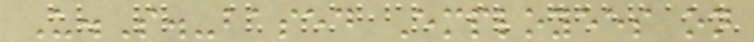U.S.-based Employees on
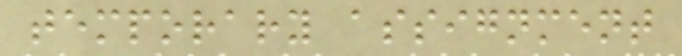temporary assignment
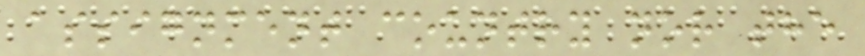assignment country nor the
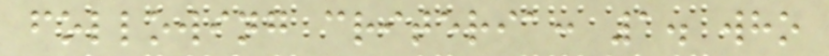following criteria: 1. who
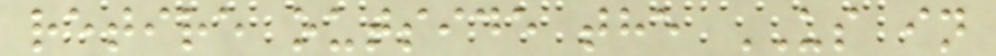retire outside the US in
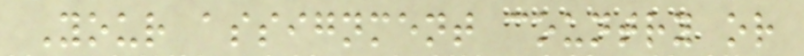Your assignment country or
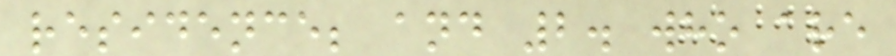residence; and 2. who are
